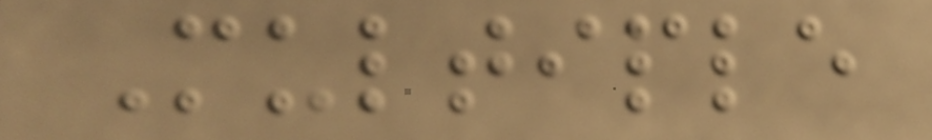Multiple
